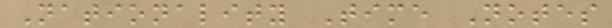Nationality Time Notes
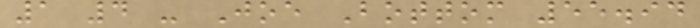1 4 - Joe Bottom 55.94
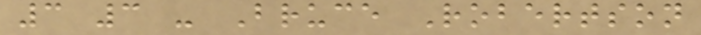3 3 - Bruce Robertson
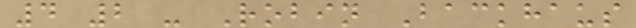4 2 - Robin Backhaus
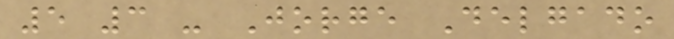5 3 - Jorge Delgado
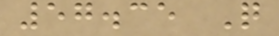57.35 Q
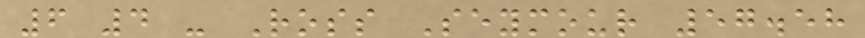6 4 - Ross Seymour 57.58
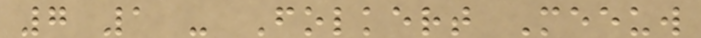7 1 - Folkert Meeuw
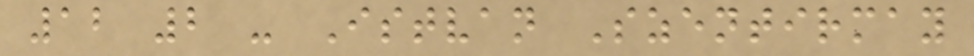12 2 - Istvan Szentirmay
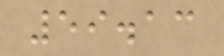59.13
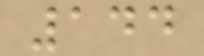144
